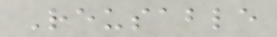Reusable
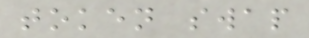token swap
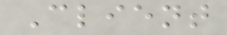Client
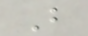B
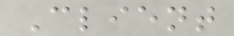Client
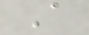A
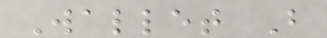Wallet B
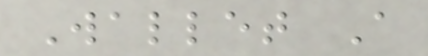Wallet A
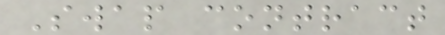Swap contract
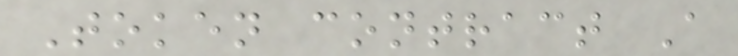Token contract A
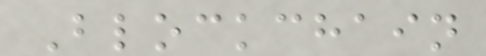Blockchain
